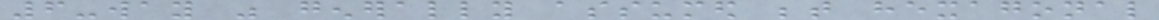6-way was generally assumed between hexagonal
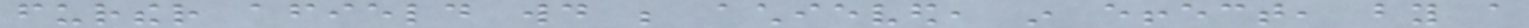further afield would be achieved, in effect, by a
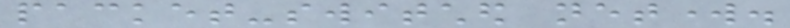packet-switched network.
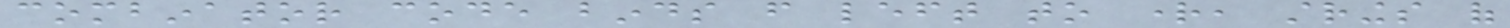combinator code binds from left to right, strings of
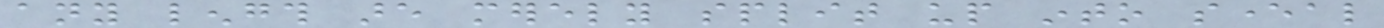any length are merely split up into several
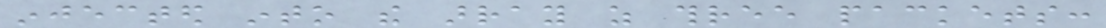injected into the array as three packets:
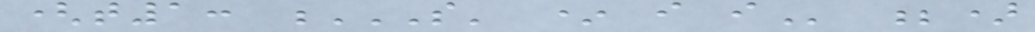(t1: S' * I I ;)
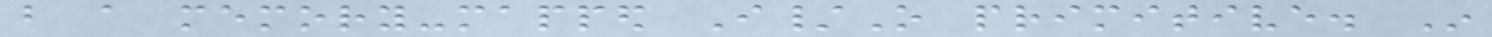but a memory-mapped I/O primitive. In
